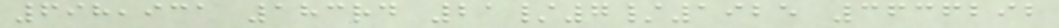698,931 183rd 21/7/1925 3636292
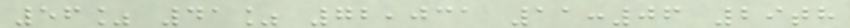56% 41% 72,031 11:06 29th
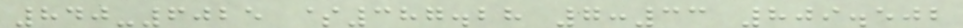840-6025 $387.28 7:33 809.502
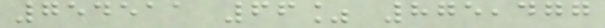754511 66% 875,477
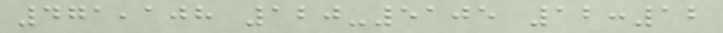471,108 120-5105 12:12
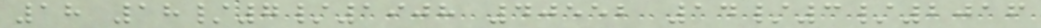18 18/7/1908 40552 14/3/2016
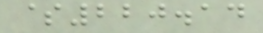$220.14
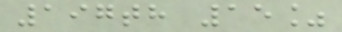197th 15%
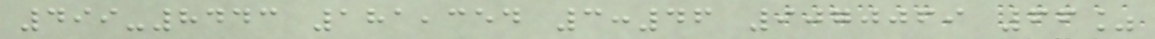499-8443 181,354 3:46 9070069 66%
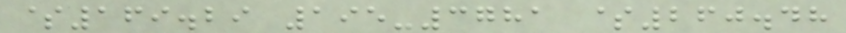$169.29 195-3781 $260.48
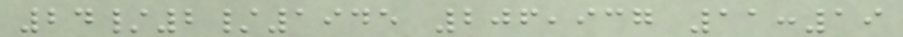24/2/1945 206,937 11:19
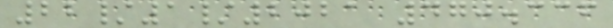22/1/2021 470.336
